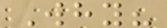Why?
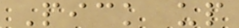Pick up
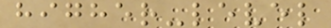higher-level
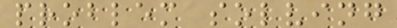problem solving
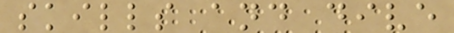skills and dive
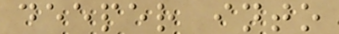deeper into
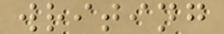writing
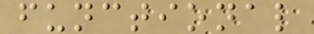functional
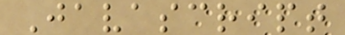Javascript
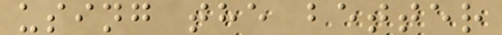using the better
